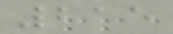215
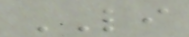LI
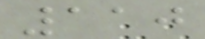110
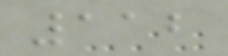112
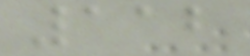112
